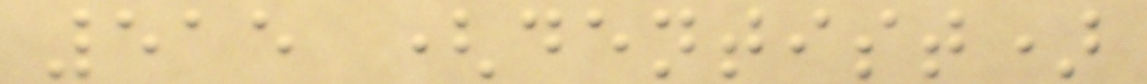515 (dentist)
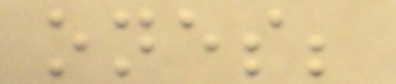ones;
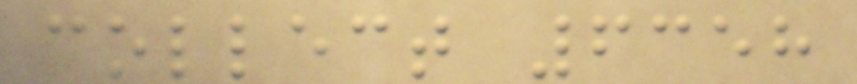collect 6358
